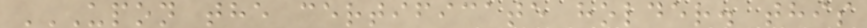UPON THE CERTIFICATE HOLDER. THIS
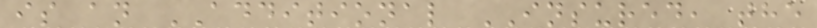is an ADDITIONAL INSURED, the
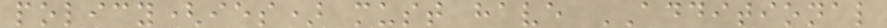policy(ies) must have ADDITIONAL
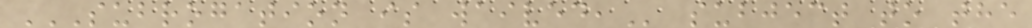SUBROGATION IS WAIVED, subject to the
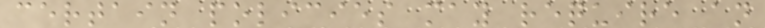certain policies may require an
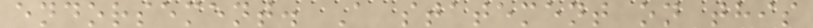endorsement. A statement on this
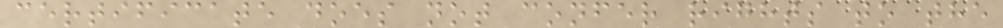certificate does not confer rights to the
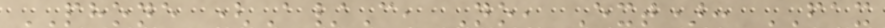PHONE (A/C, No, Ext): FAX
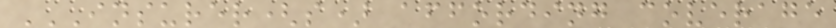INSURER(S) AFFORDING COVERAGE
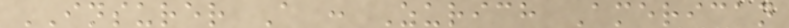INSURER A : Zurich American
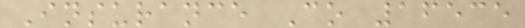Insurance Co 16535
